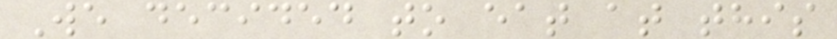We decided to eat at this
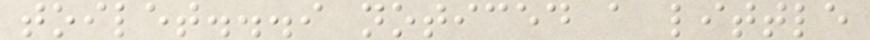toilet...i noticed a little
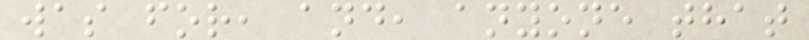was for, and, anyone that
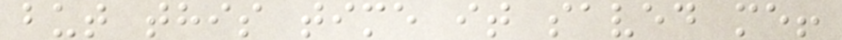but this time it saved me!
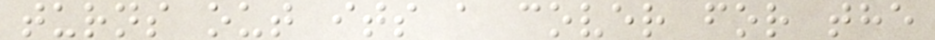turns out its a cover for the
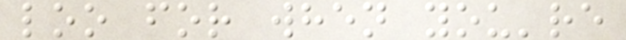loo for when you're
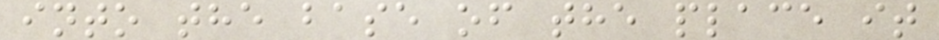into the base of the place it
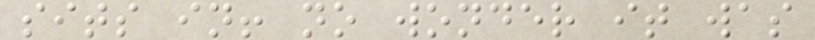sits in! no wonder it was
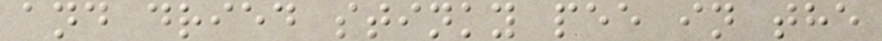and dried stinky pee in the
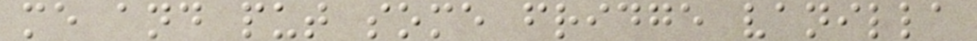me and put some fridge vanilla
